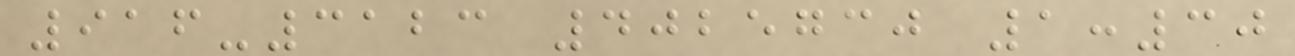916-3123 4025730 1:30
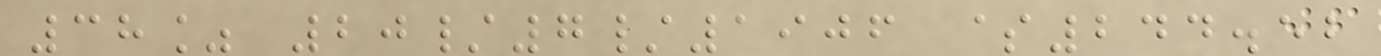38% 20/7/1906 $244.52
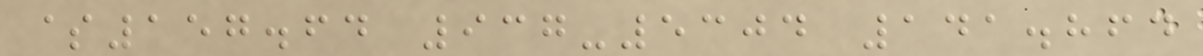$157.64 937-5304 141.864
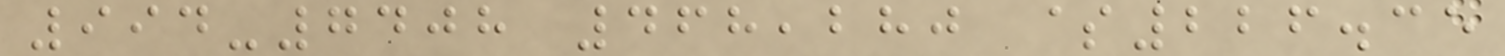994-7408 468,280 $226.35
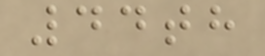44th
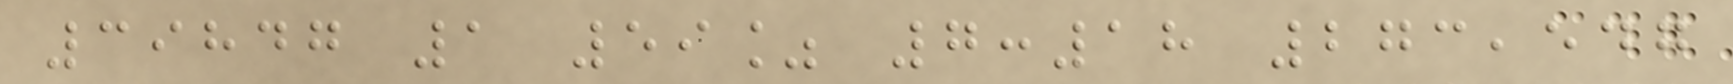39847 1 59% 7:18 273,547
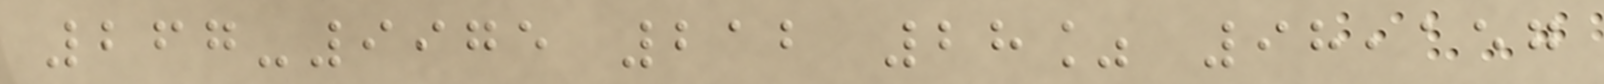267-9975 212 28% 98,157
